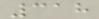318
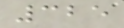325
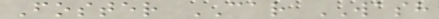Foster CAR WASH
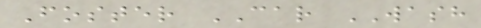Foster CAR WASH
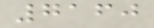7160
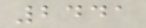2441
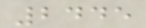2445
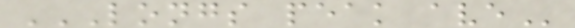LONGS PEAK AVE
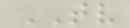TV
